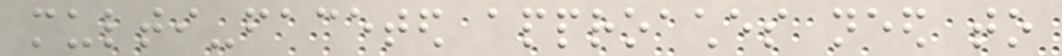multi-faceted approaches need to
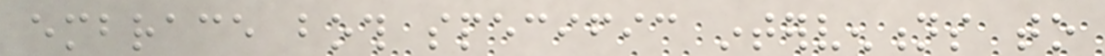embrace both specific interventions to
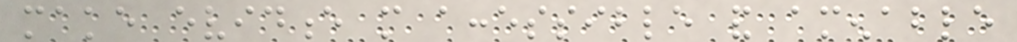make evidence more accessible and amenable
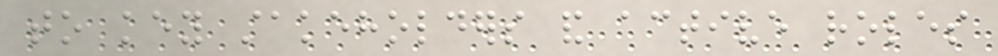to key stakeholders and active roles
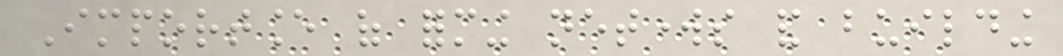Importance of forming networks and building
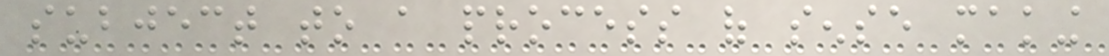subject to a process of sense making
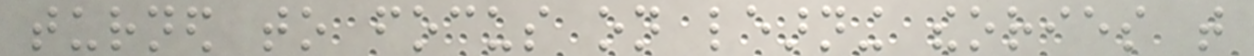turned to focus on learning theories that
